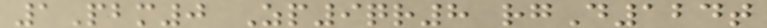1Pbm0 Zp9qr8 rgD124t
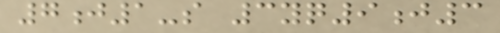7j1-s 3yq9j3
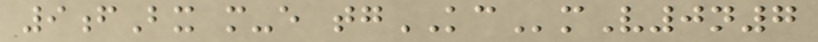9fBx m-e tgKCmV0n7
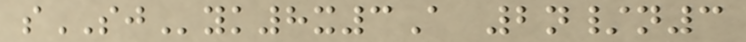sSJyk8x3A 2n/n3
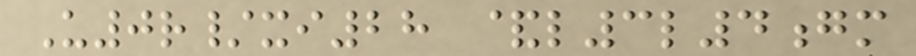U0r/xi28 &l3l4gm
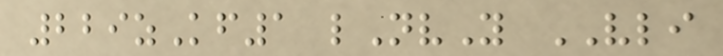229zKf1 lNvY VLI
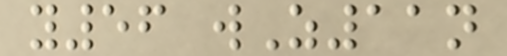y56 wZ11n
